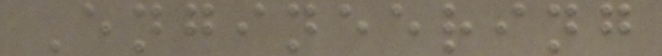Engineering
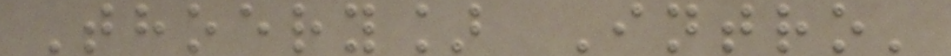Thoery] Intro'
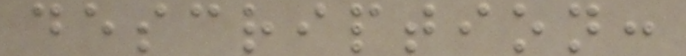description:
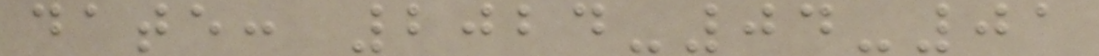date: 2024-04-01
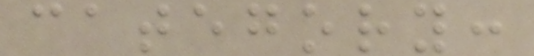category:
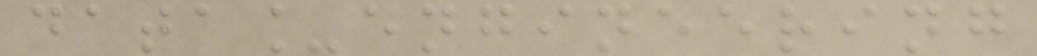data_engineering
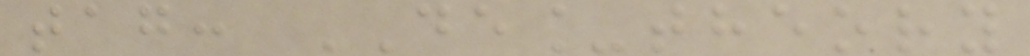tag: DE_theory
